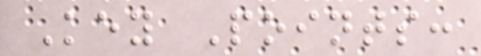Key Points:
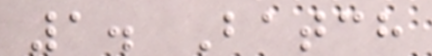1. Batch
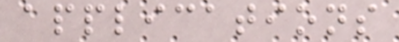applications
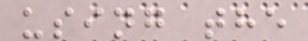using the
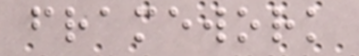framework
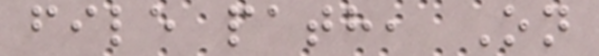file path, On
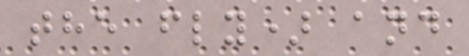the fly) and
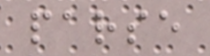parse
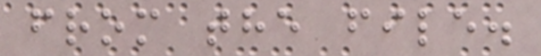from the file.
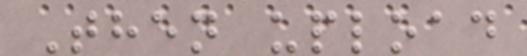Then upload
